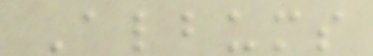Albums
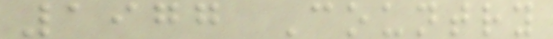1977 Country
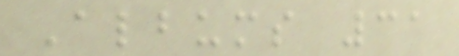Albums 31
